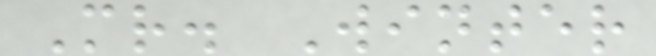Mr. Winter
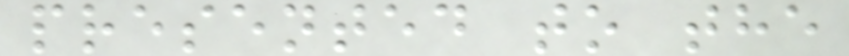presented to the
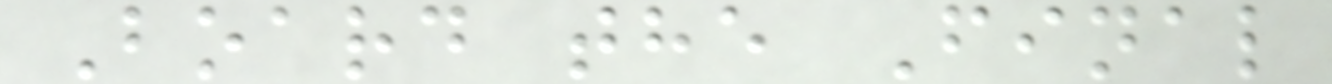Board the Final
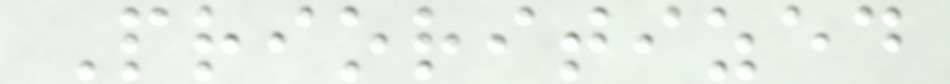Prioritized
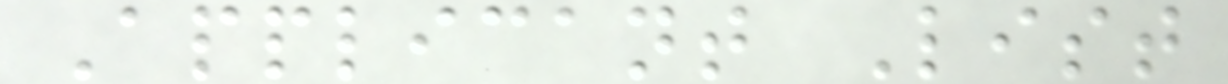Applicant List
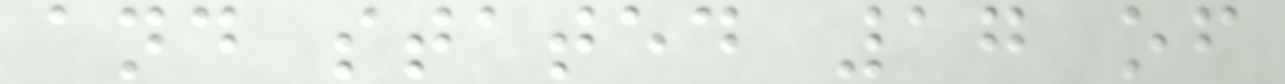and stated 17 of
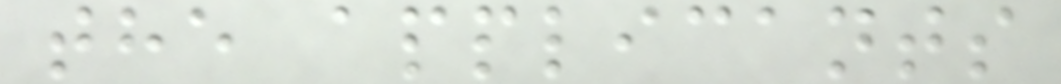the applicants
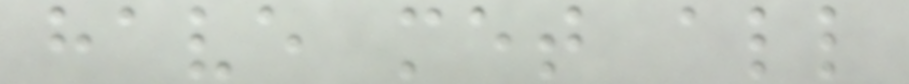have met all
